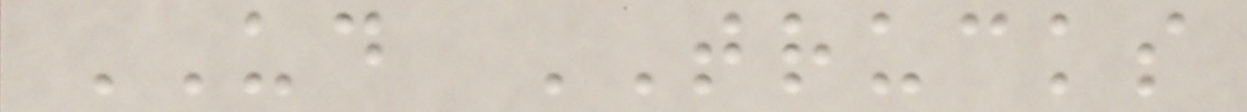UD TRUCKS
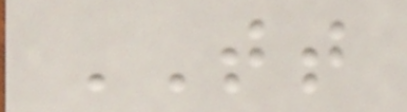TT
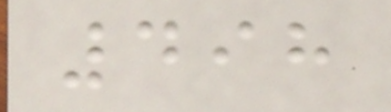498
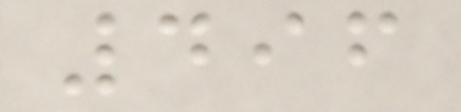496
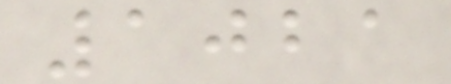1021
